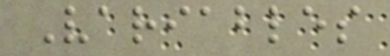Variables
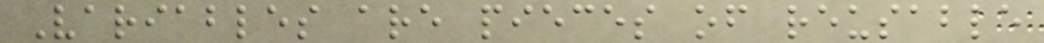Variables are pieces of reusable
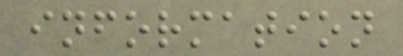information
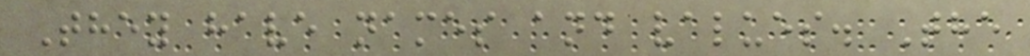They have names and values. The
